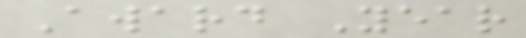Award Year
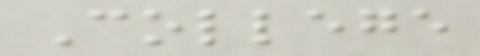College
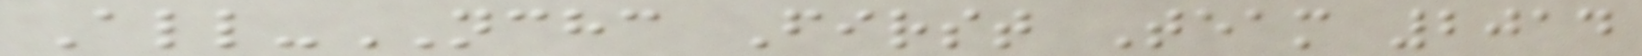All-NCHC First Team 2014
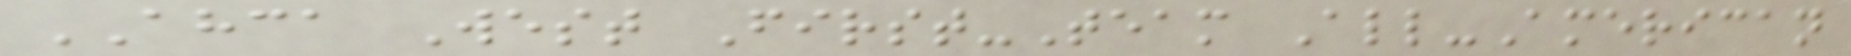AHCA West First-Team All-American
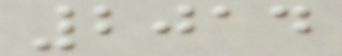2014
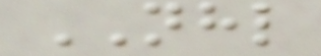NHL
